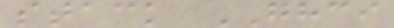stack GHCI
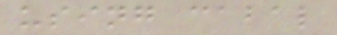using cabal
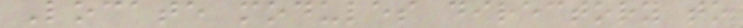Locate modules directory to
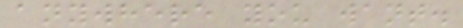anywhere you want.
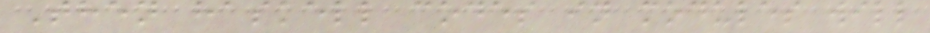Then haskell codes in modules will
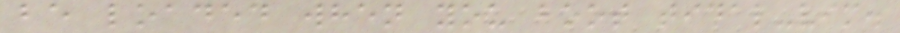be loaded when you boot tidal-vim.
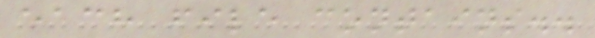each file contains..
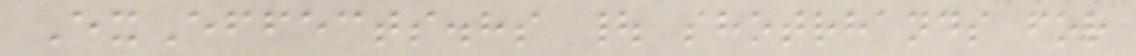ExEffects.hs | shotrhands for
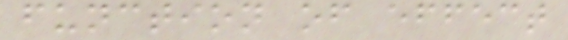function of effect
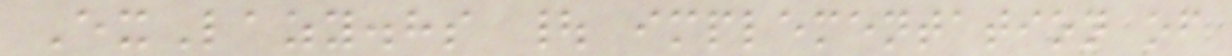ExLazy.hs | implementation of
